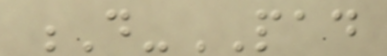D-PAD
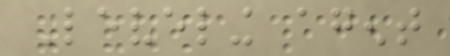Leveling agent
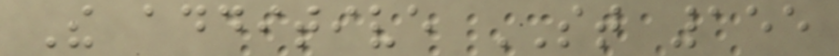The additive ST 155
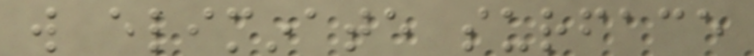will eliminate surface
